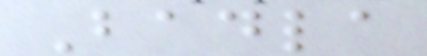Badla
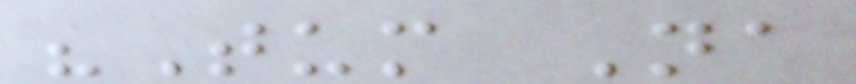"Tum Na
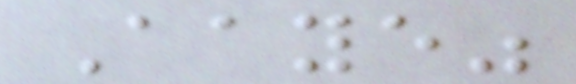Aaye"
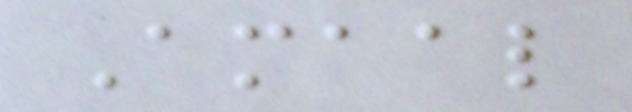Amaal
